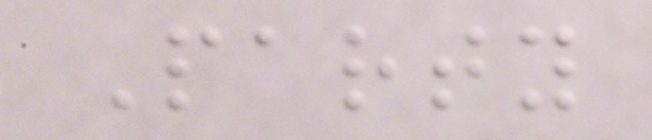Party
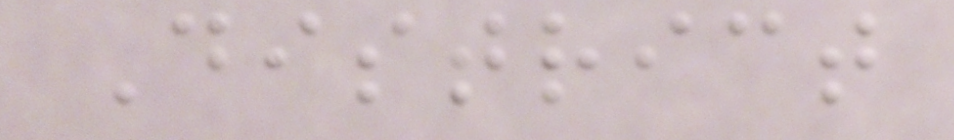District
